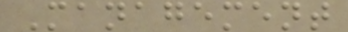Management
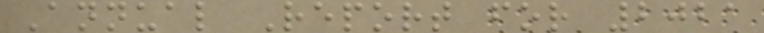Annual Report for 2021
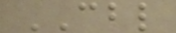CBL
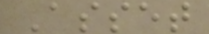Asset
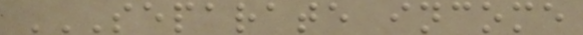SEPARATE INCOME
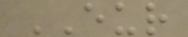EUR
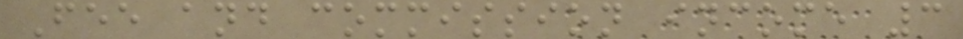Fee and commission income 3
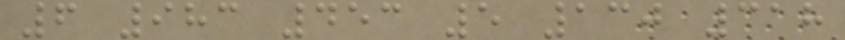6 983 453 5 130 318
